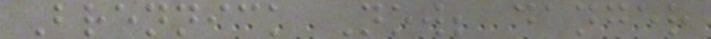Brennick Now; danger
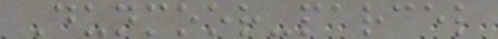Dunmoor-parcel
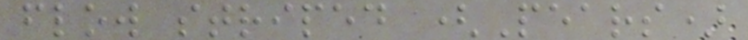flow striped (Pears)
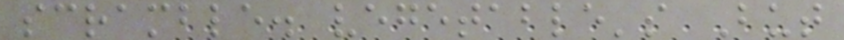scramble. vegetable's But
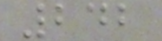242
